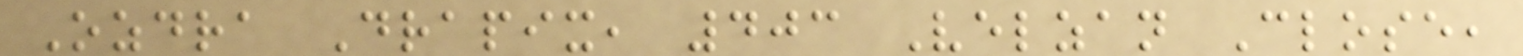Ozdra Drapix, 403 Velzan Close,
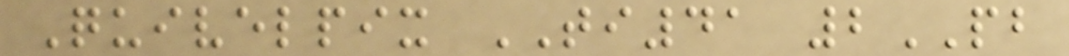Quivelpix TI41 2PB
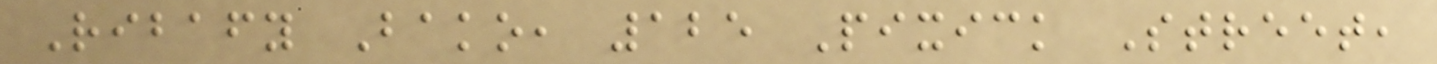Ribafy Bako, 125 Pixick Street,
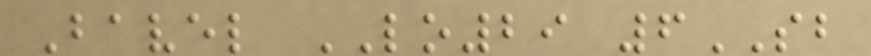Bavel LO29 6SB
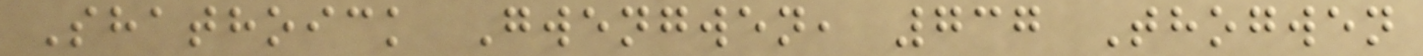Shathoick Gwengwen, 737 Thogwen
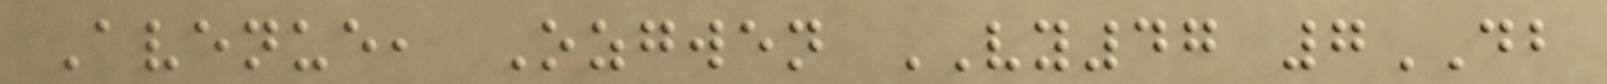Avenue, Ozgwen VY47 7DB
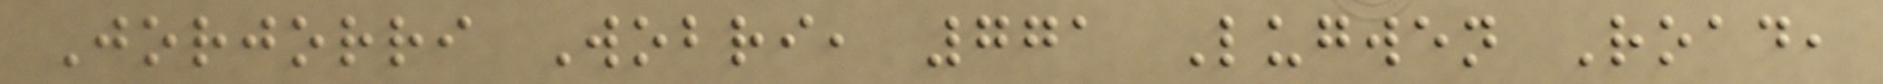Jorjorri Wobri, 771 Lugwen Road,
